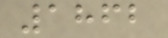1862
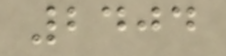2404
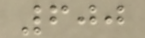600
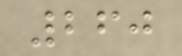260
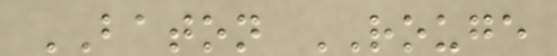BATON ROUGE
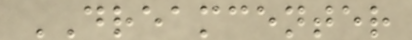DREAMCENTER
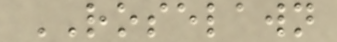ROSELAWN
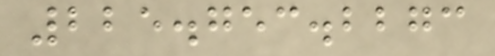225.753.2273
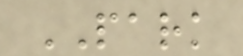PARK
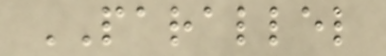PARALLEL
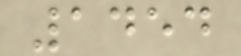1454
